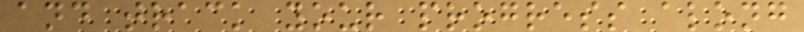and track your progress along
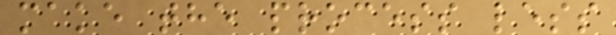make the process less
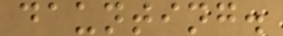daunting.
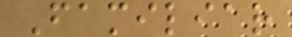Familiar
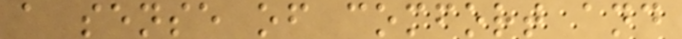a sense of comfort and
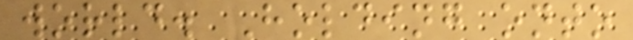world. Holding onto
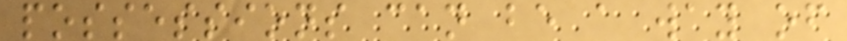possessions can be a way of
